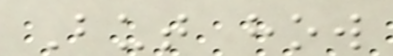But how
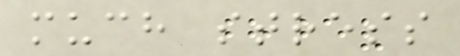much stress
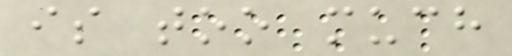is too much
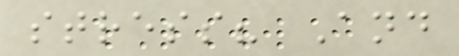stress? And
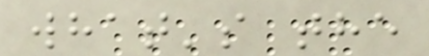what's the
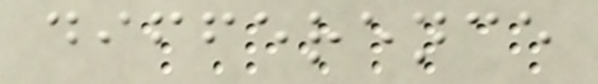difference
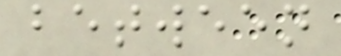between
